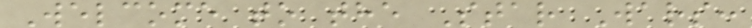Welcome to the Star Wars:
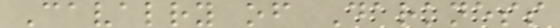Cavalry of Darkness
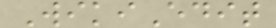WikiEdit
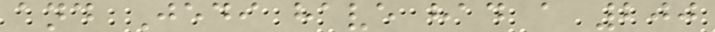and Jedi have had a 200
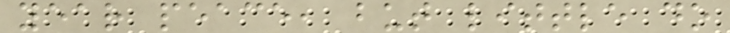year peace, but little do
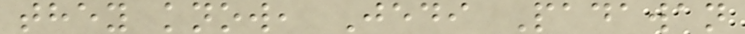they know, Jedi Padawan
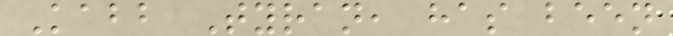Kabb Tyran, has been
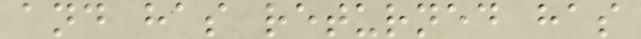and has returned has
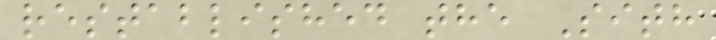restablished the Sith
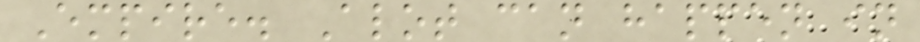Empire. Alot can happen in
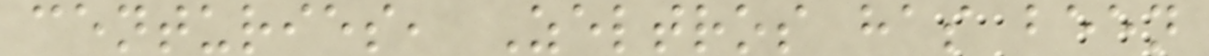centuries, Zeltros has been
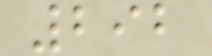292
